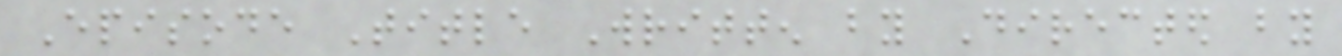Episode Title Written by Directed by
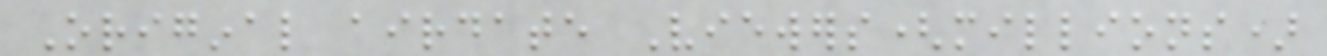Original airdate Viewers(millions)
